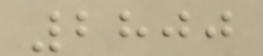2800
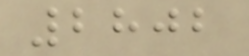2802
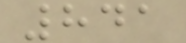841
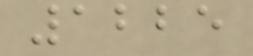1225
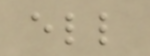ell
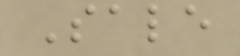Sale
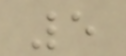5
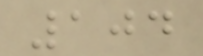104
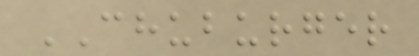CHUBURGER
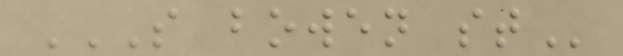S BOWEN ST
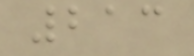213
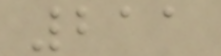211
